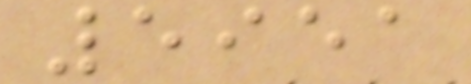5951
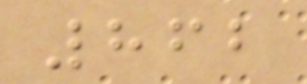862
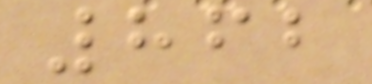862
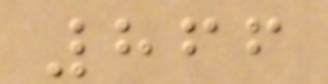866
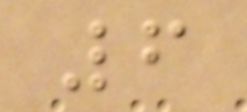6
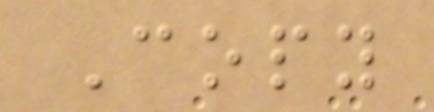Copy
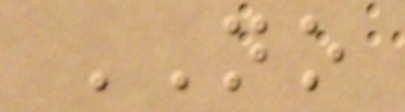NO
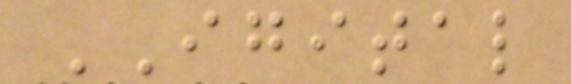IGITAL
